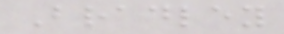Bradley
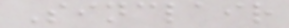Sinclair
